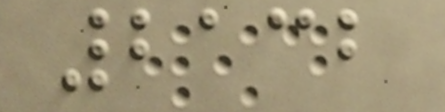2132
